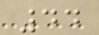44
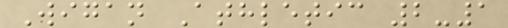Wigan Athletic 2-1
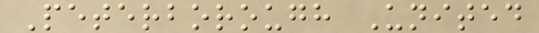Peterborough United
